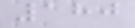180
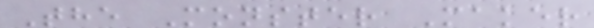The Monster Maker
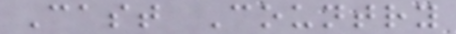Cast Country
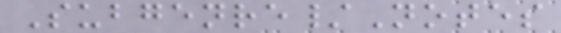Subgenre/Notes
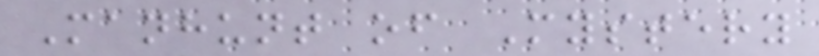Manhunt of Mystery
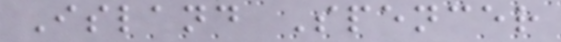Island Spencer
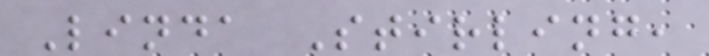Linda Stirling,
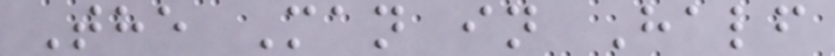The Man in Half
